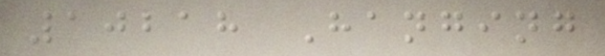10218 Hanging
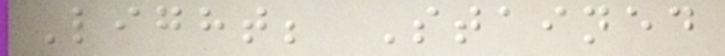Light; Stained
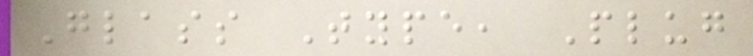Glass Type, Plug
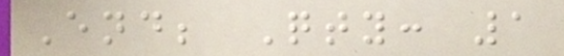End; Qty: 1
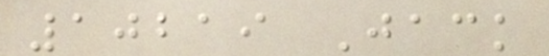10219 Jack
